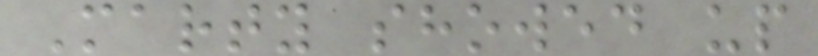Marty showed up
